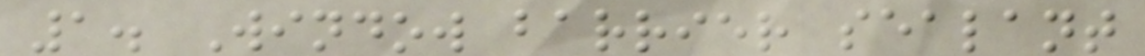1. Window barrier sealant
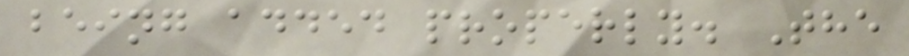being added properly. The
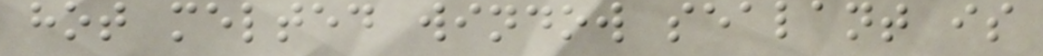hot melted window sealant is
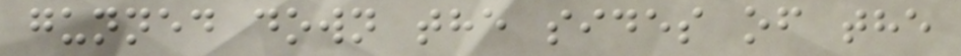gunned down the sides of the
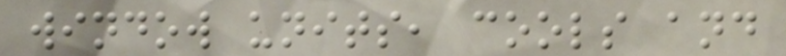window units, cools and
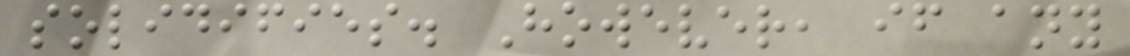solidifies. However, if any
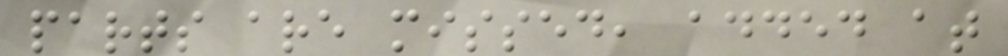parts are missed, added at
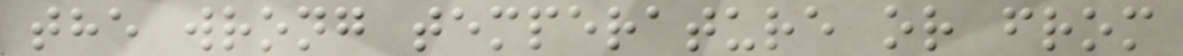the wrong temperature or from
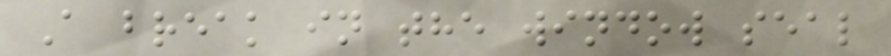A break in the window seal
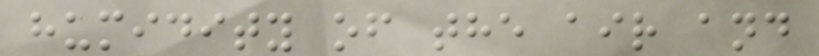humidity of the air and
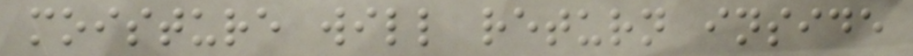moisture will return inside
